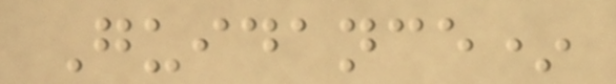Guidance*
